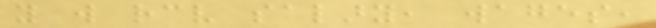you will receive salary, wages,
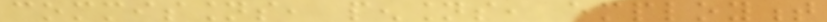commissions, pensions, employment
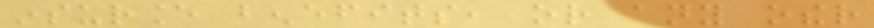insurance benefits, or any other
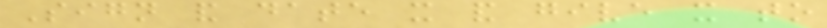Sign and date it and give it to
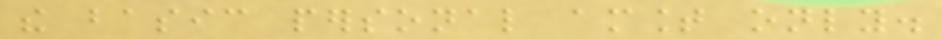the basic personal amount only.
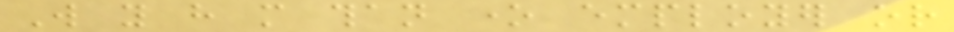Will you have more than one employer or
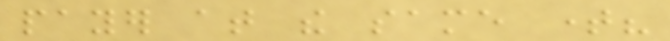payer at the same time?
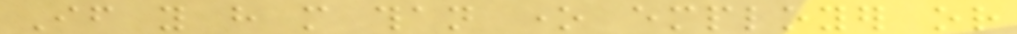If you have more than one employer or
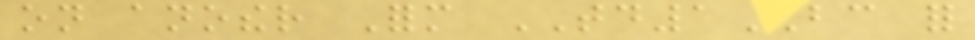on another Form TD1BC for
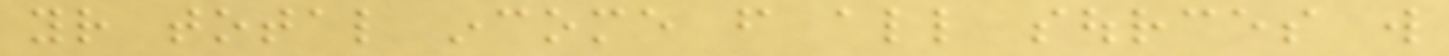your total income from all sources will
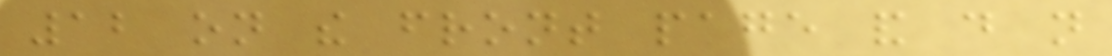12 on the front page and do not
